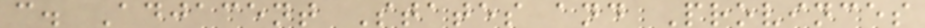c. Adjacent States and Provinces
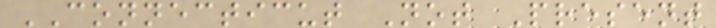CONNECTICUT Not Present
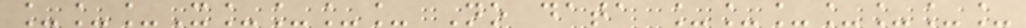___X____ No data _______
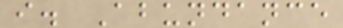i. Abundance
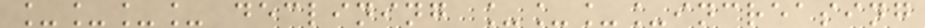____ declining ____increasing
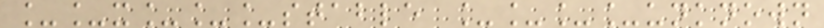__x___stable ____unknown
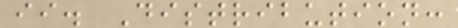ii. Distribution:
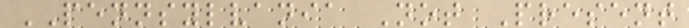PENNSYLVANIA Not Present
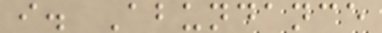i. Abundance
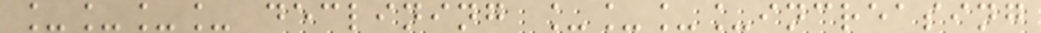____ declining ____increasing
